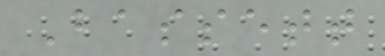Bassett
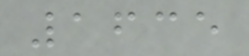1635
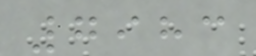7983
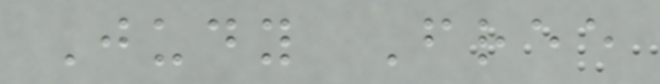Judy Free
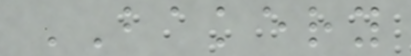BAKERY
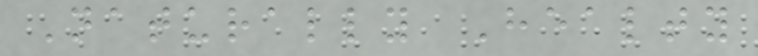Naturally Healty
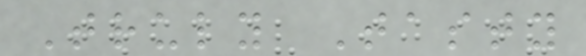Truly Tasty
